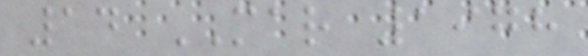14 MAR 1978
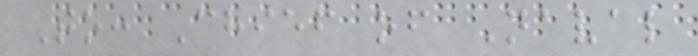To: Chief of Naval
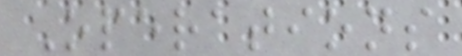Operations
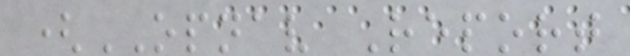(OPNAV Report
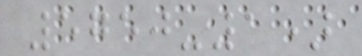5750-1)
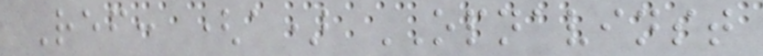Ref: (a) OPNAVINST
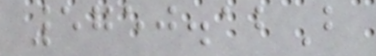5750.12B
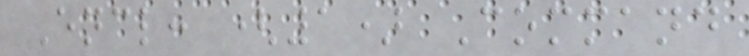Encl: (1) Command
